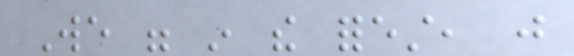We were in the forest, just
